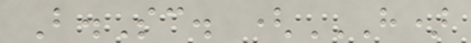B.Sc. (H)
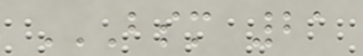BSM 21
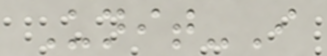Unit-I
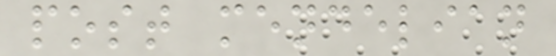post mendelian
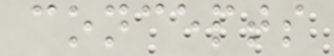concepts
